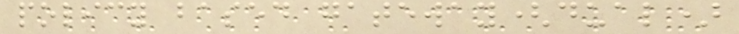policy based gateway(dual)
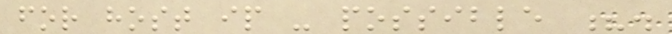for host ip - possible ?.
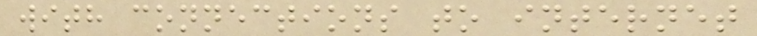with connections to internet
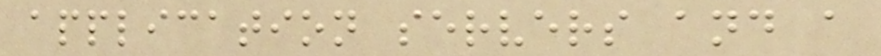application servers and a
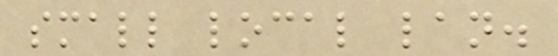small local lan.
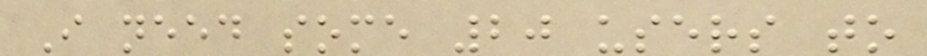I need some 20 users to
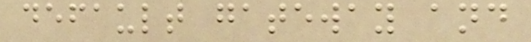default gateway and
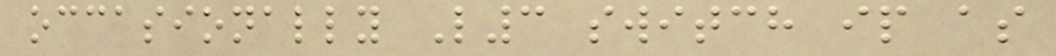occasionally L3 switch ip as
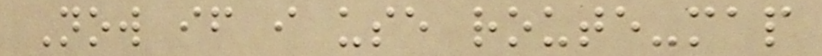Now if i use route-map
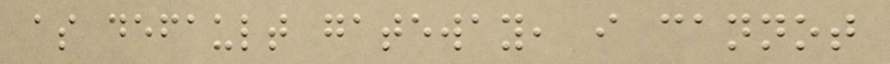as default gateway, i cannot
